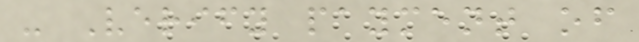- Verify payment of
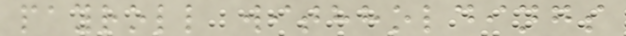payroll withholdings
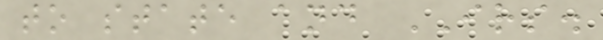to state and IRS.
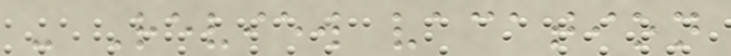- Review vacation
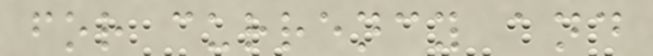for currency and
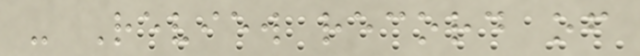- Review record of
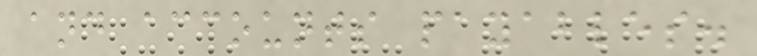and accounts payables.
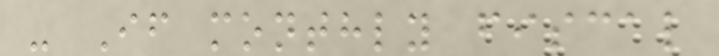- If monthly fiscal
